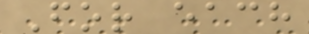For each
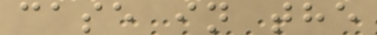case in the
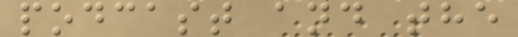podcast and the
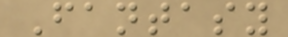Fantasy
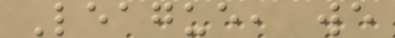League, we
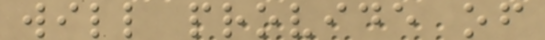will provide of
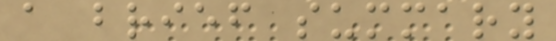a brief summary
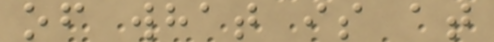of what is at
